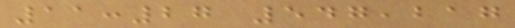11:27 547,217
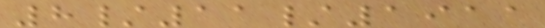8/11/1911
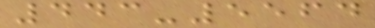443-5564
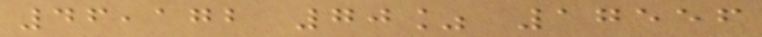46,172 70% 17556
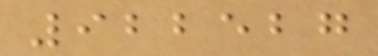922527
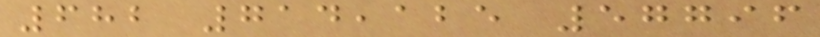682 714,125 57796
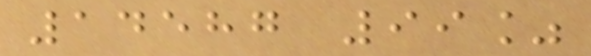14587 99%
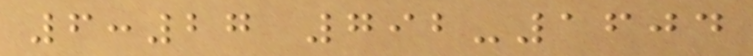6:27 792-1604
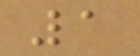1
